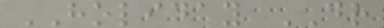HOLIDAY DR
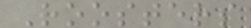Roosters
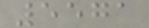5571
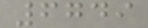6749
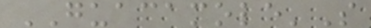GUACAMOLE'S
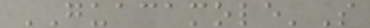GUACAMOLE'S
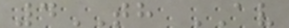4TH AV
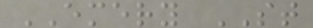EMERY ST
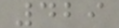429
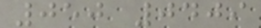050 0409
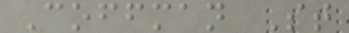Coffman St
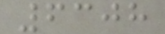6308
